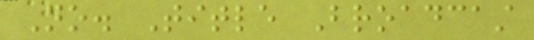No. Title Broadcast
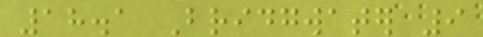18.1 Bridgwater 9
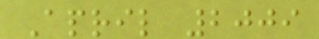April 2009
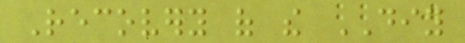Recovery of the DIY
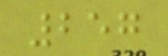257
